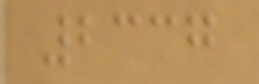2337
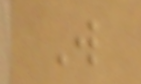W
